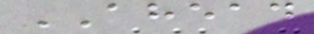AHEAD
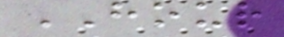HOUR
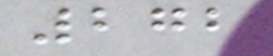272
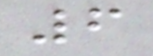6
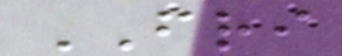FRI
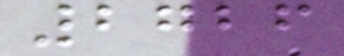2726
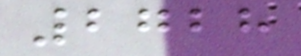2728
